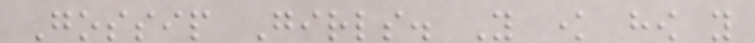Gossip Girls. You know how you
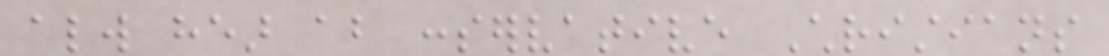always hear about conservative Christians
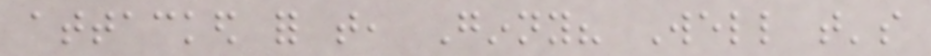attacked for that, Ginny? Well that's
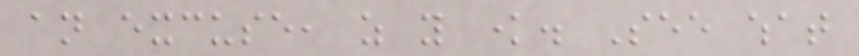an excuse, as you know. See what
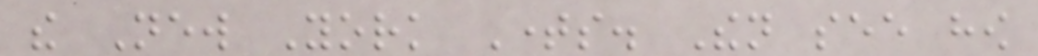the New York Times. Then see how
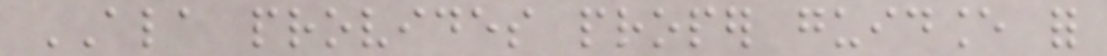ALA provides proper guidance for
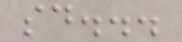said...
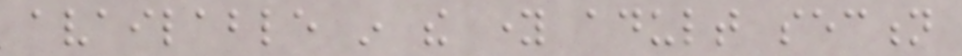available in the young adult section
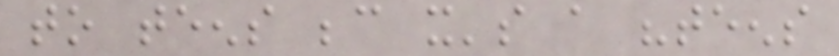to teens because it's a "teens
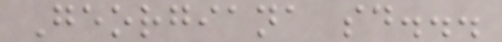Georgiana said...
